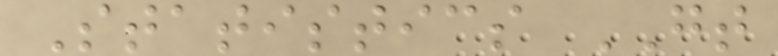Statistics GT
